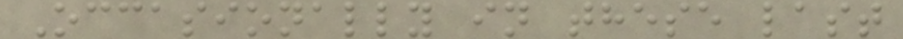Occasionally in these last
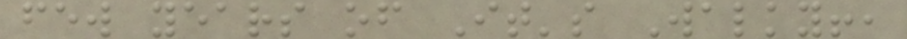few years of It's Walky!,
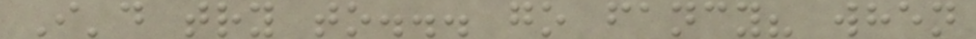I'd try to... go fancy? when
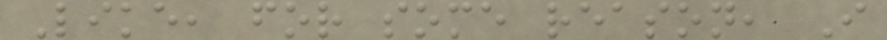Like, for some reason, I
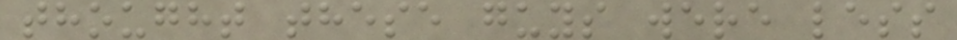thought these guys were less
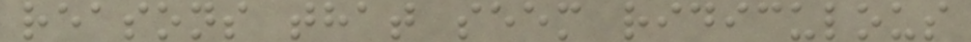reasons that seem ridiculous
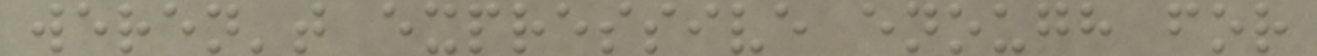weren't expressive enough for
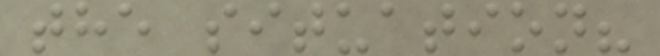the situation?
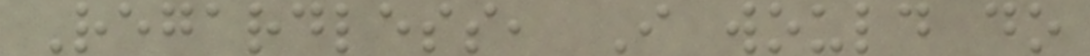Regardless, I would do
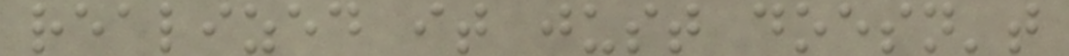realized it just doesn't
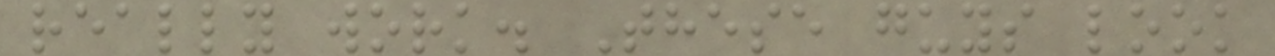really work. These guys look
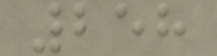258
